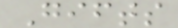Gifts
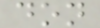don
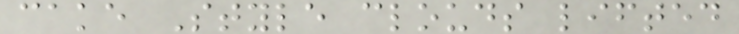cake Style clouds lifted
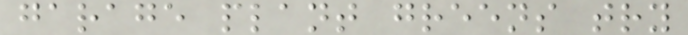garage plant greens try
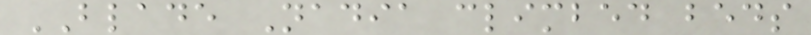BLADE Nadia climbed beds
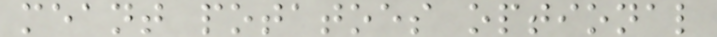meant potatoes optional
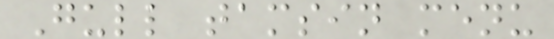Gull tamsin menu
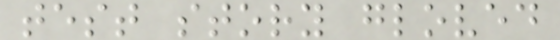test story gloved
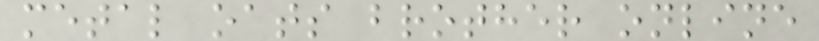metal oats brother online
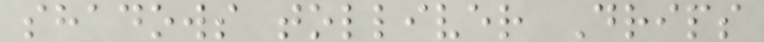shadows tolliver Drips
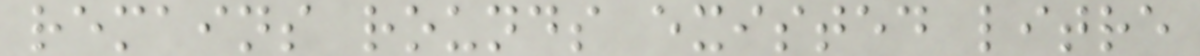remains rounds existed litre
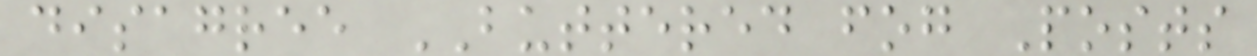disagree BUTTERED fog Posts
